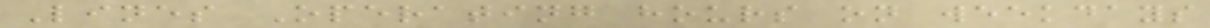Lines Operating hours on weekdays
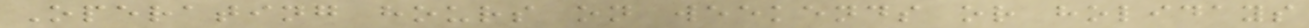Operating hours on weekends or holidays
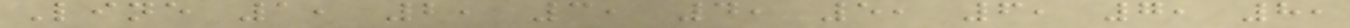Line 1, 2, 3, 4, 5, 6, 7, 8,
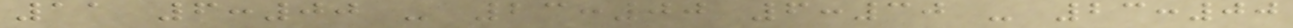11 6:00 - 23:00 6:30 - 23:00
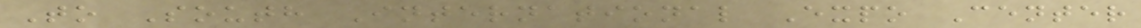To South International Expo Center
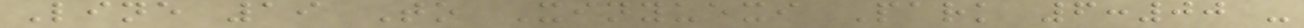Line 19 To Xinyuexi Park 6:00 -
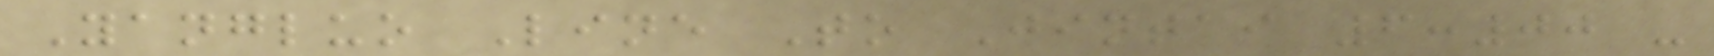Yangluo Line To Jintai 6:00 -
